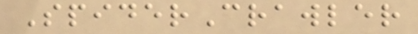SpiderCrawler
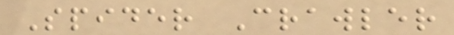Spider Crawler
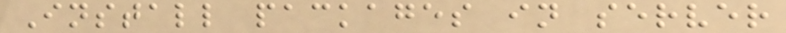Install packages in server
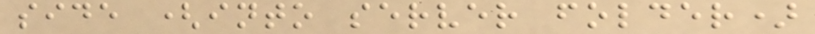side (into server folder)
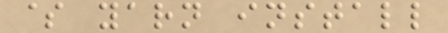$ yarn install
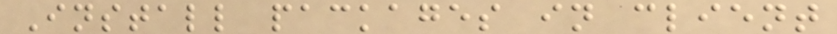Install packages in client
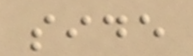side
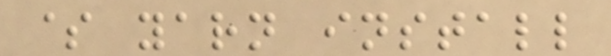$ yarn install
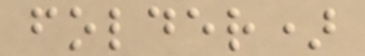folder)
